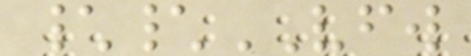\\VFW
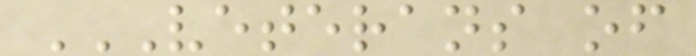VETERANS OF
